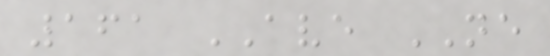161 AVE NE
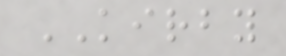KIRBY
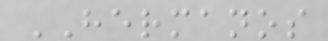HERMANOS
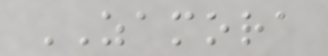ZAMORA
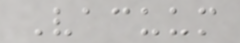Vacuum
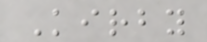Kirby
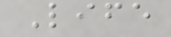Life
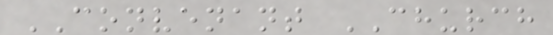CONVENANT CHURCH
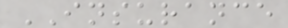INSURANCE
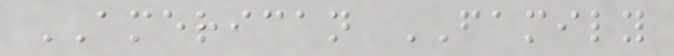AMERICAN FAMILY
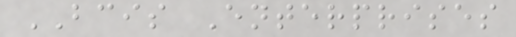BCIS Enterprises
